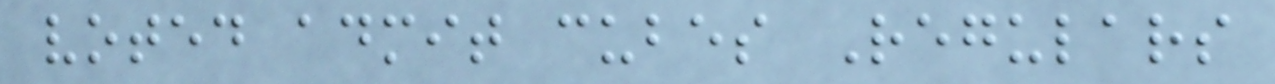voted admit cubes Regulars
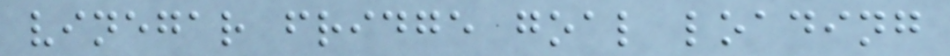vinegar fridge goal loading
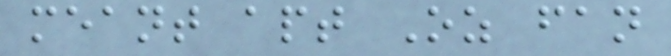meant apt Oz fan
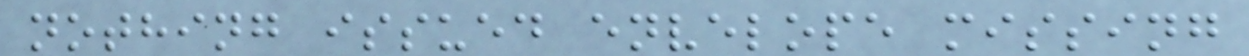nothing issued envelope missing
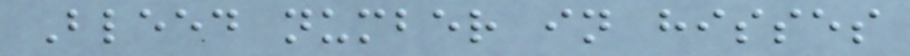Bleed number in hisses
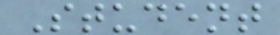Student
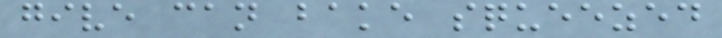give can bake squeezed
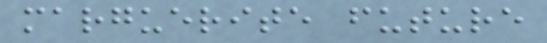marguerite future
